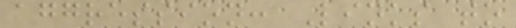aggression: Links to
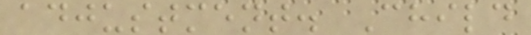adjustment. Child
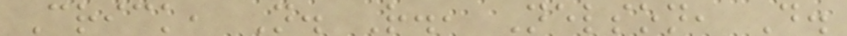Crick, N. R., Nelson, D.
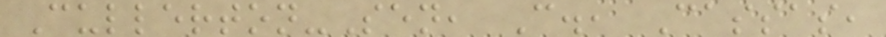Cullerton-Sen, C., Cassas,
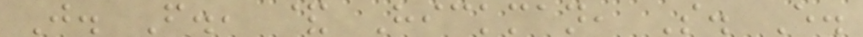J. F., & Hickman, S. E.
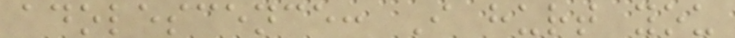adolescence: I hurt you
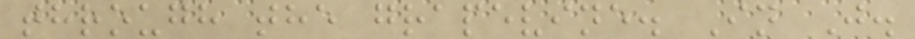through the grapevine. In J.
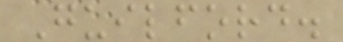Guilford.
